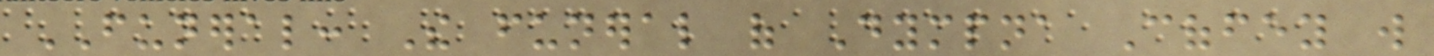FUNERAL: The funeral of Dympna Coffey will
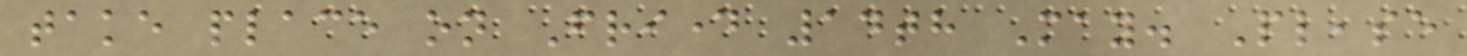take place on Friday 14th May. Please
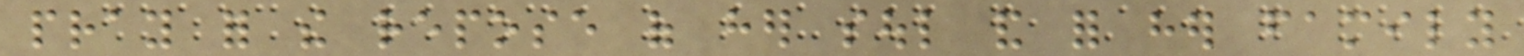pray for the repose of her soul and for her family
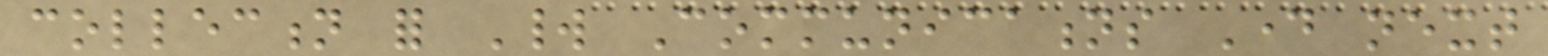collection for World Communications Day next
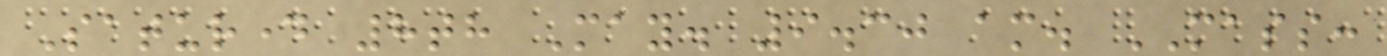Saturday 8th May. 9.30 am. MASS:
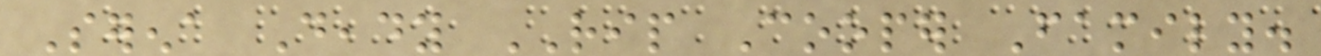Serena Deady RIP Cooper Family.
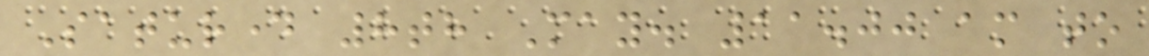Saturday 8th May. 11.00 am to
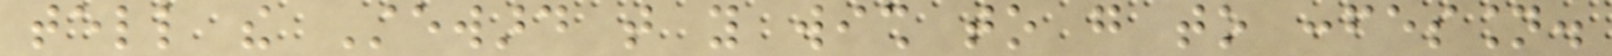tell the Steward that you wish to go to confession.
